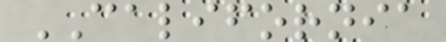CALIFORNIA
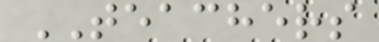TEACHERS
